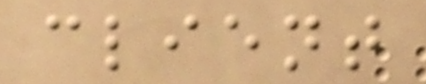client
